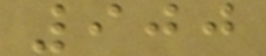900
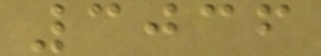3036
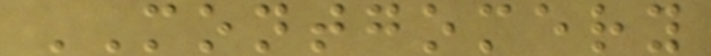MONTGOMERY
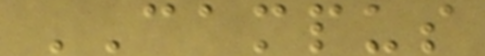CAMPUS
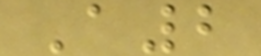A2
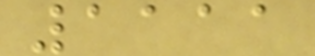1111
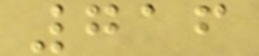716
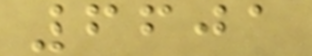6601
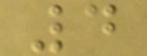4
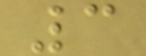3
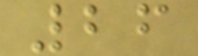26
